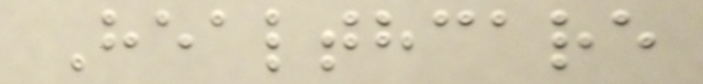Healthcare
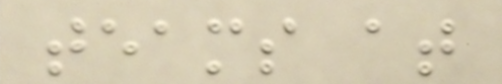teams at
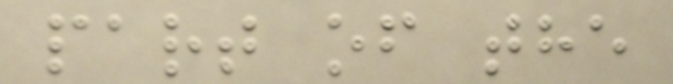part of the
